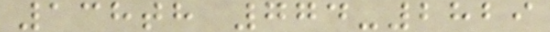138th 774-2829
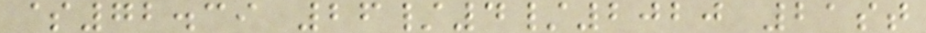$72.39 26/4/2020 21st
